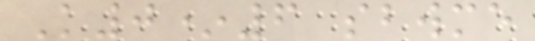K0*6 sbwme
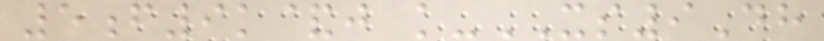5f9k&j k-XS9Dh
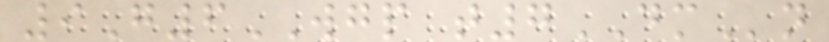9G6WGP t7DMn
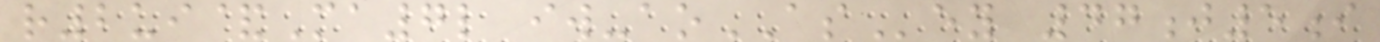r2ui&Ma7l iw-aoASey 47j5i
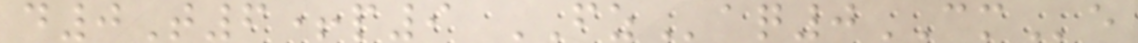d0T6+p9 FZaq0CMe
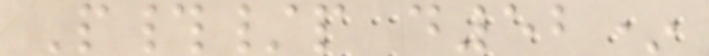P#/p d52*
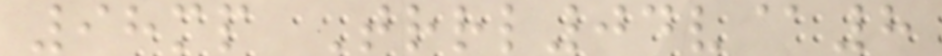98mp Trrl04v@8
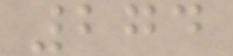274
